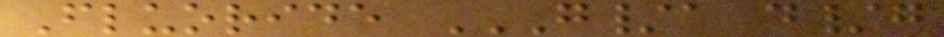Fluoride G/A D/G
